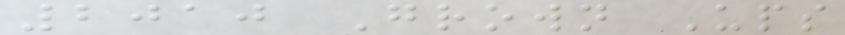2010 Grown Ups
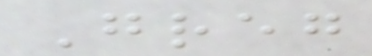Greg
